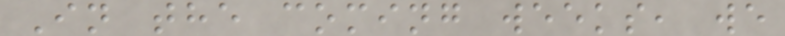In the coming weeks, we
